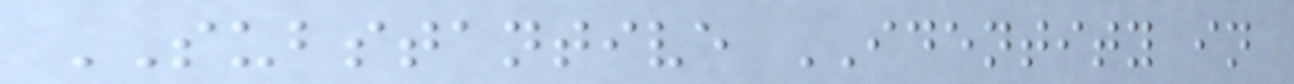SUBSTANTIVE IDENTITY in
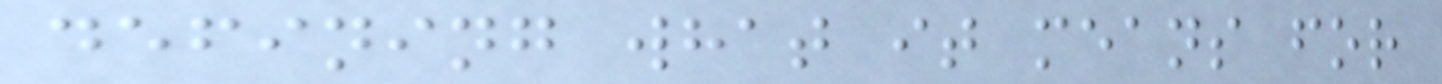defining what it means for
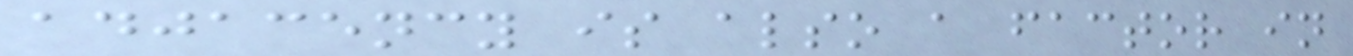adjacency is also a factor in
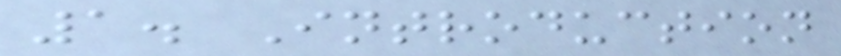1. Introduction
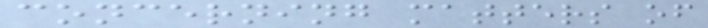concerning matters of
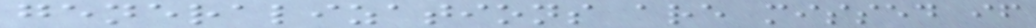generalizations are missed if
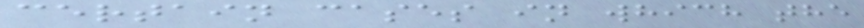certain cases in which the
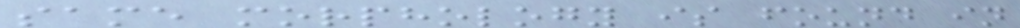same morphology is found in
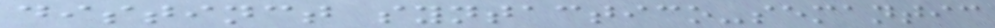distinct syntactico-semantic
